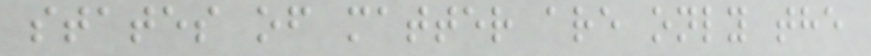states of matter are only the
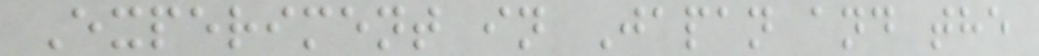Experiment in Japan and the
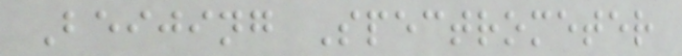Beijing Spectrometer
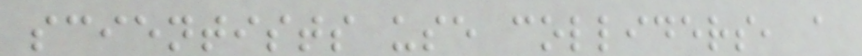scientists use colliders, a
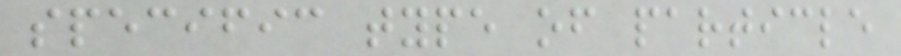specific type of particle
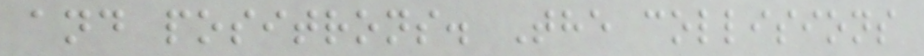and positrons. The collisions
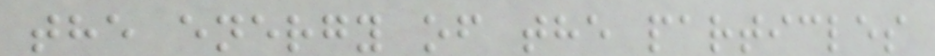the energy of the particles
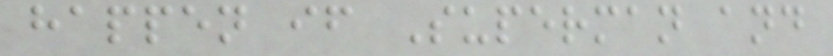happen if Superman and
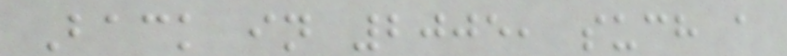Back in 2005, such a
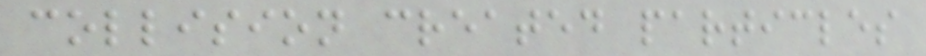collision created particles
